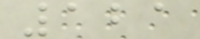121
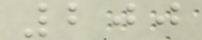200
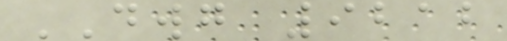DWG 9212
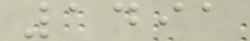1491
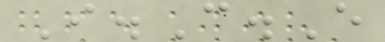I.C.E
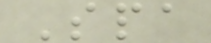Spa
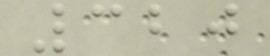320
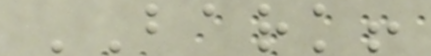BARK!
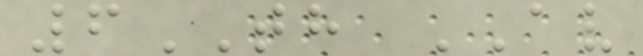6TH AV
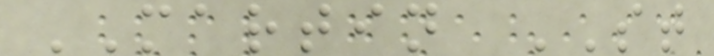MARTIN ST
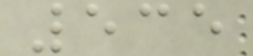535
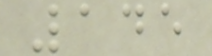145
